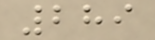289
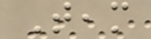Team
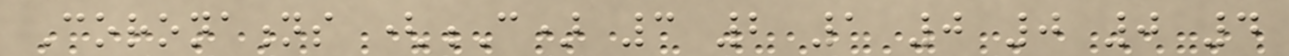Coronations (C) 3 2 1 0 0 0 4
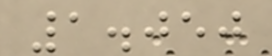1.050
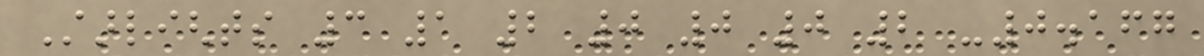Starlights 3 1 2 0 0 0 2 -0.167
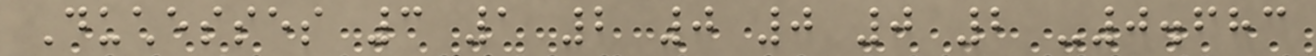Duchesses 3 1 2 0 0 0 2 -0.683
